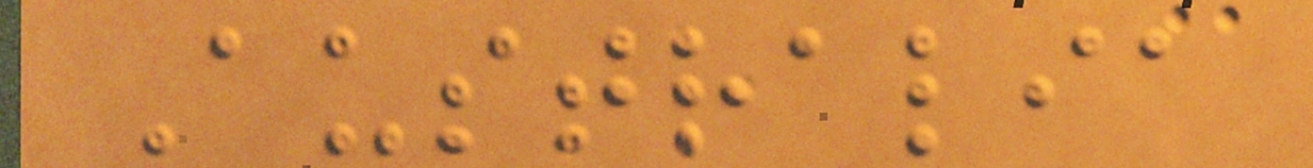Australia
